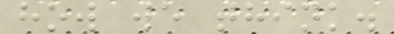how we think.
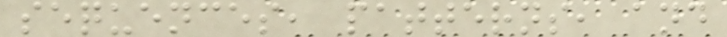sequences, patterns, and
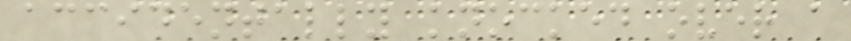accidentally knocked over a
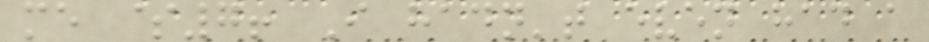me $7! I hadn't even had a
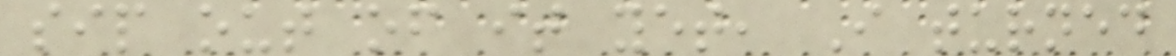sip out of it yet, I turned
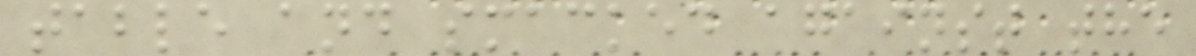table and smacked against the
